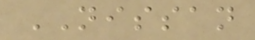NISSAN
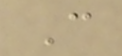C
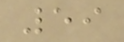59
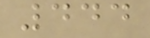444
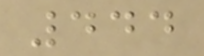444
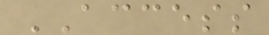ACCESS
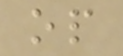op
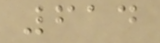614
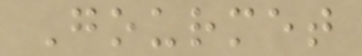Gourmet
